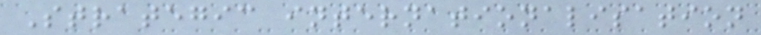Strategic internationalisation
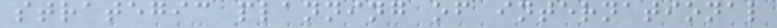strategic planning of international
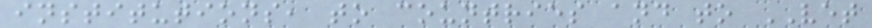institutions, to countries and to VET
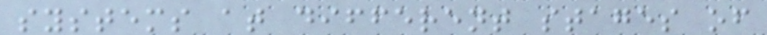systems at different stages of
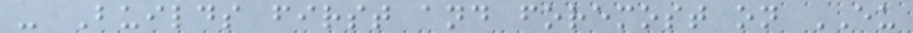- Builds first and foremost on EU
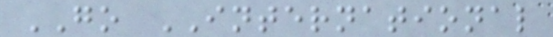GO INTERNATIONAL
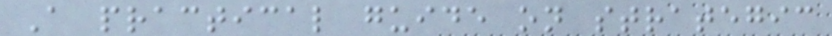A practical guide on strategic
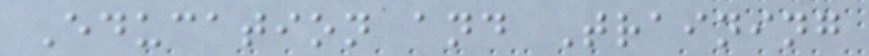Education and Training
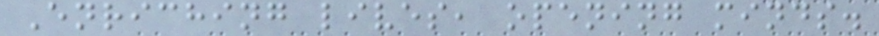Enriching lives, opening minds.
